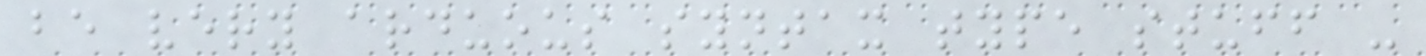be very arduous syntax type stuff -
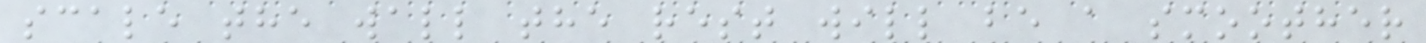scale the wall the rest will be a smoother
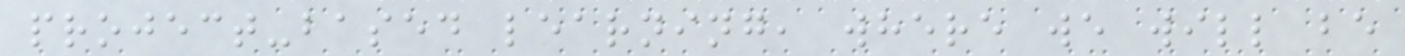project-based learning, where we will be
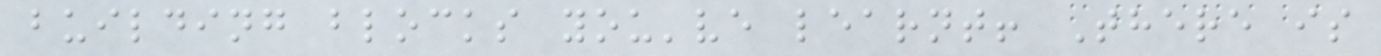building blocks you've learnt! There is
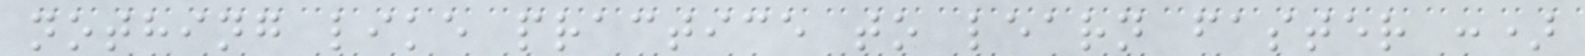nothing like practice to learn faster :)
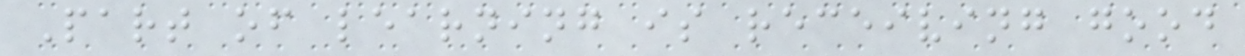Part of learning is receiving good
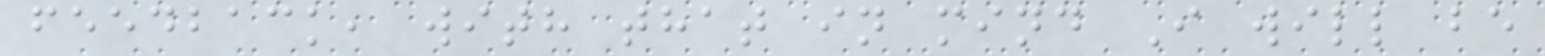feedback, with that in mind I will be
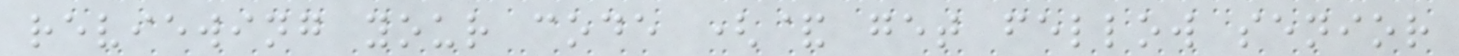reviewing your code (& get fellow senior
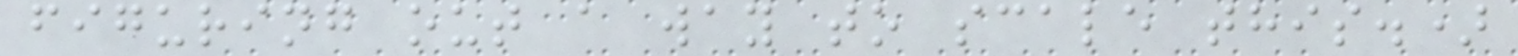figuring out a way to scale this.)
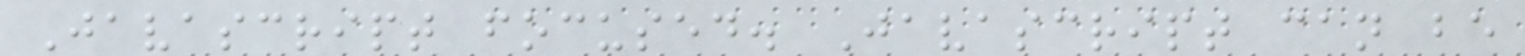Javascript focused. Javascript can be
